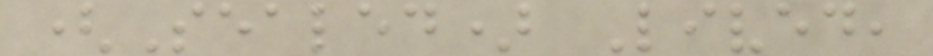(Sealed) Lived,
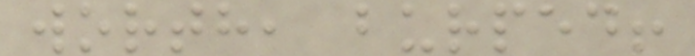worth, burped!
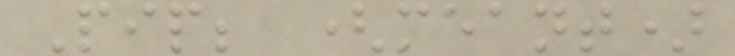Pip; (meant)
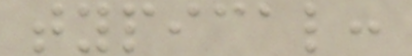typical:
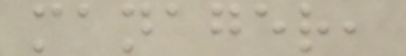manager,
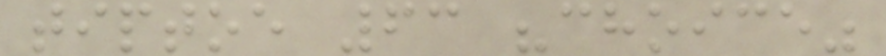tiptoe 63 "choice"
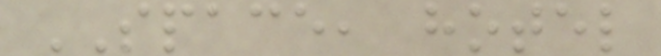SPACE, hotel
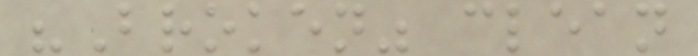"Broken" clean
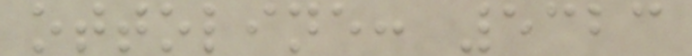ottoline: 5323
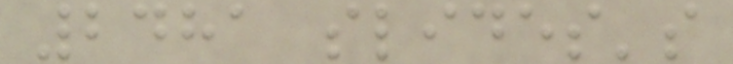2481 slides's
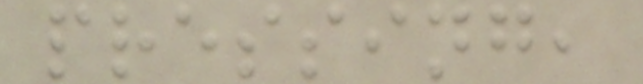pressing,
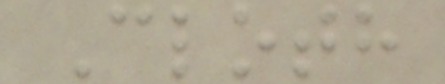Cloth
